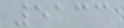5133
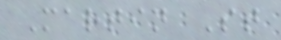Martin St
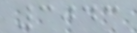3043
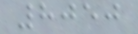8050
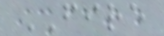FIRE
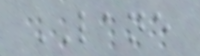LANE
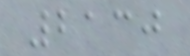2130
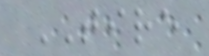TIRE
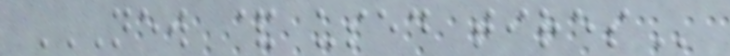NEW & USED TIRES
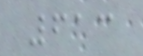613
